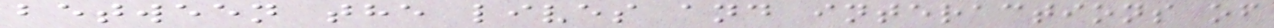between the lives and interactions of
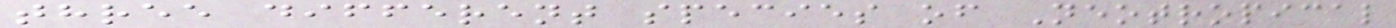three different species of Neotropical
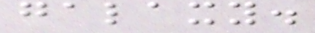galaxy.
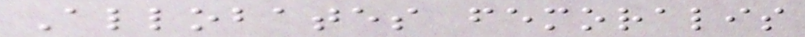Allobates femoralis
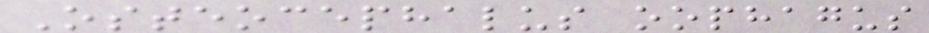Osteocephalus oophagus
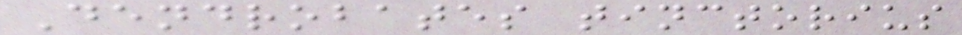Dendrobates tinctorius
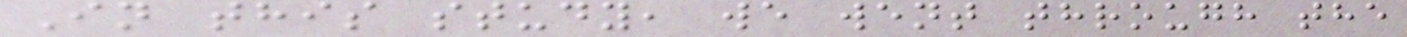In this study, we went through the
